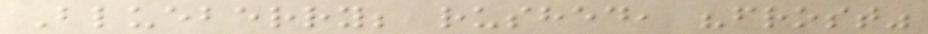Blueberry; rushed, "frost"
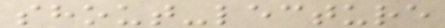shout-lecture
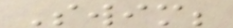Swim;
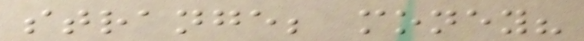strange; money?
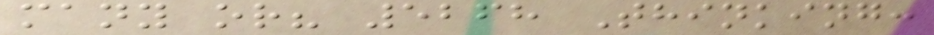many or? 5268 Thinking:
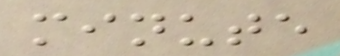minute
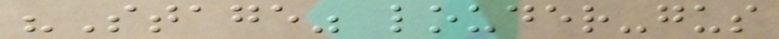"Stage" louder-gus
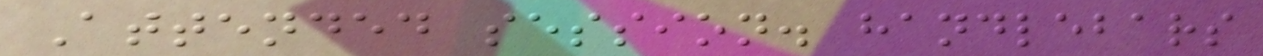Attended session. handlebars
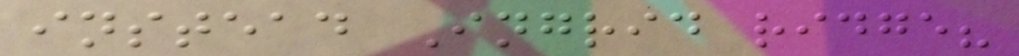instead Ingrid ridge?
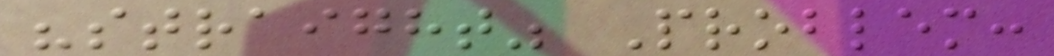"straight" Problem:
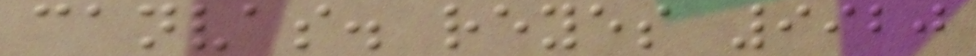canvas. reyes 9920
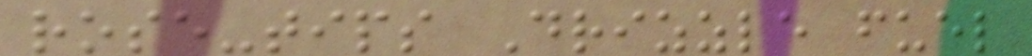rose-tips Drizzle fuel
